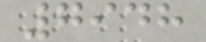7948
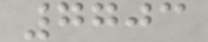7703
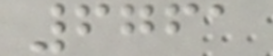6761
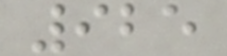925
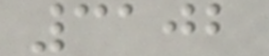3102
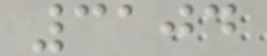3104
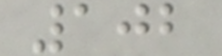102
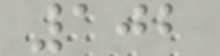102
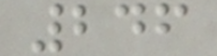246
